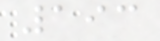193
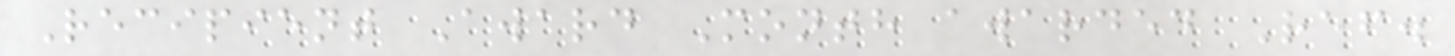Recipient Award Month awarded Ref.
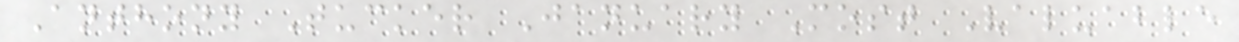Anthony Tucker January Most Valuable
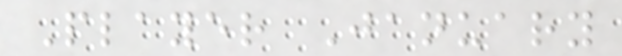Player January
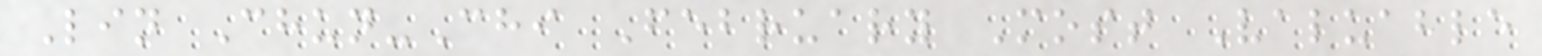Lin Chun-Chi February Most Valuable
